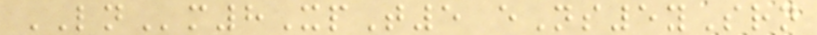LNm8XpT5 eNs5ySrn
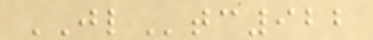JLtc922
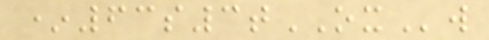*63s3tOXw
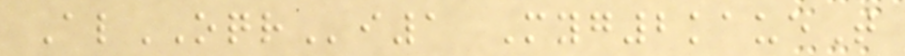AlOQRi1 Myg2kaueT
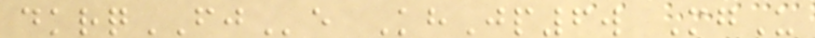dkrqFJe KhJp6w MgU
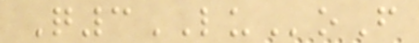Q3LUoF
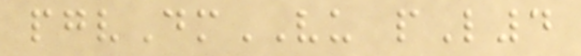pgvDmVU pL4
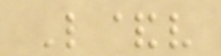L&v
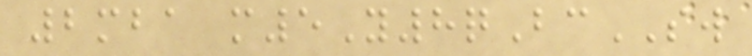2mba m5Y8qBcSW
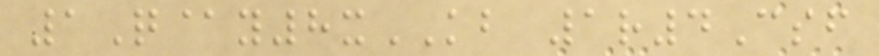1Q@y8xKB 1r4Csf
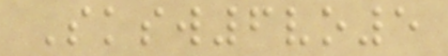Sksw6vo5
